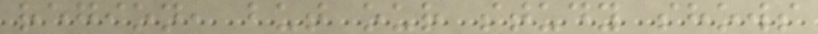region, but our study shows
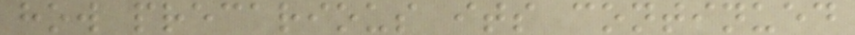how precarious its continued
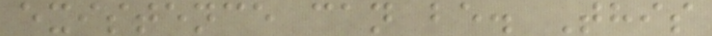existence can be. This
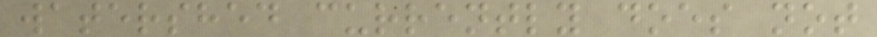watershed currently does not
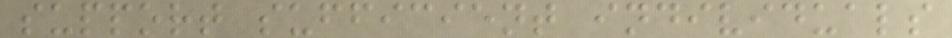support sufficient individuals
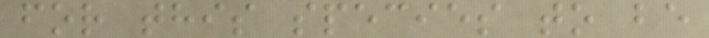for this species to be
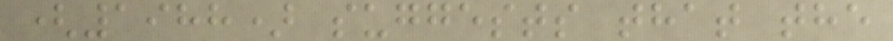(1988) suggests that the
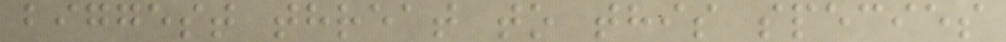biggest threat to this species
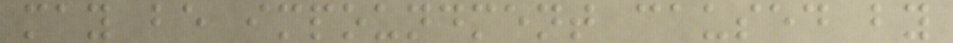may be impoundment caused by
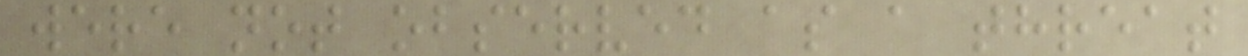were not observed as a threat
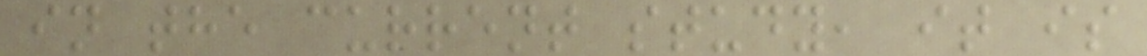in the current study, it is
